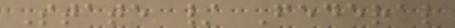State / Federal
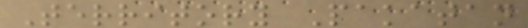Territory Pakatan
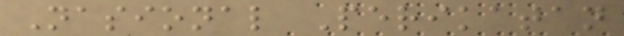Nasional Perikatan
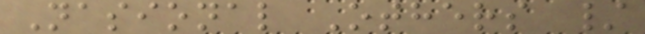Nasional Others /
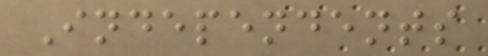Independents
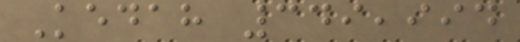Kedah 349,994
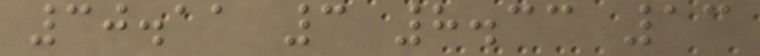30.11 3 8.33 13
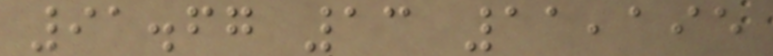91.67 13 11,195
